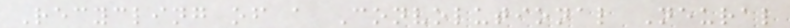Recycling of a Convolutional Neural
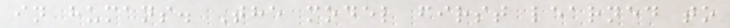in humans. The model first learned to
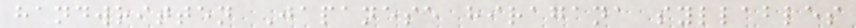handwritten Japanese hiragana syllables
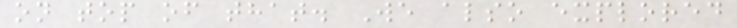on top of that. We also explored
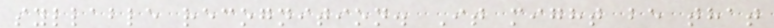syllable recognition. It might be that
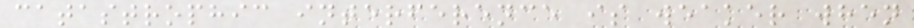catastrophic interference is weaker when
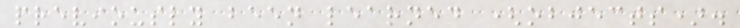previously been learned (objects).
